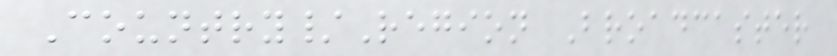Country/Region Broadcaster
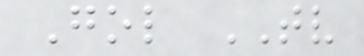Gol TV
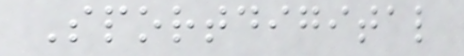Sportdigital
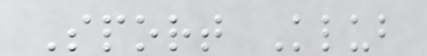Sport Klub
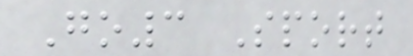Go3 Sport
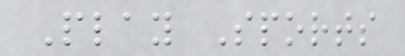Play Sports
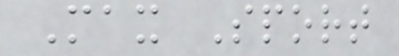Max Sport
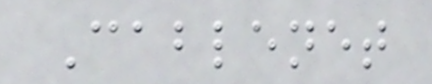Cablenet
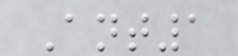Ant1
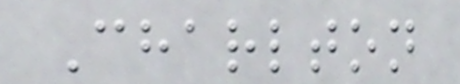Charlton
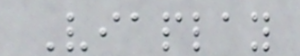Viaplay
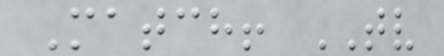Match! TV
